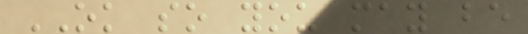OK so you may be
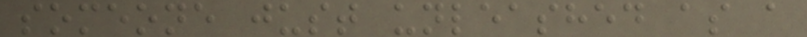someone just unleashed as a
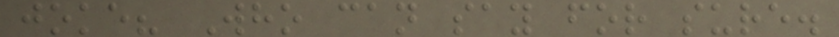joke? Who can say for sure.
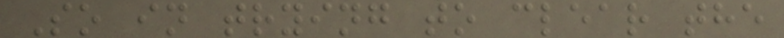So in trying to clear the
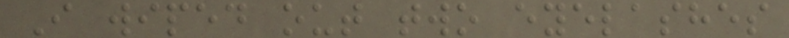I wiped out two eyelashes
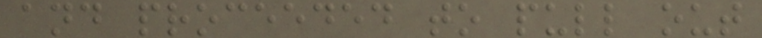and proceeded to pull out
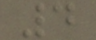4
